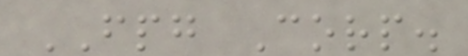FPG Corp.
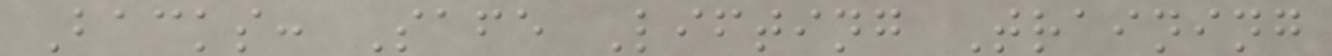Backs: Safe Lifting Training
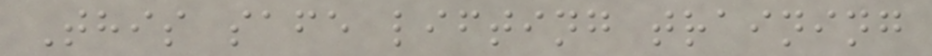This safe lifting training
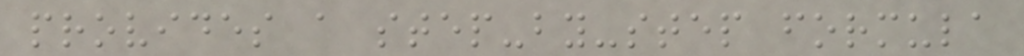provides a step-by-step formula
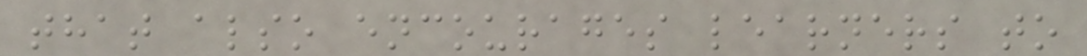that also encourages learners to
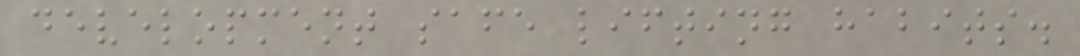development safe lifting habits.
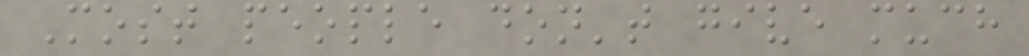Most people don't give much
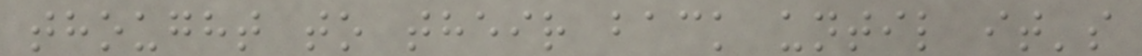thought to their back until it's
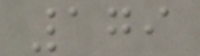179
